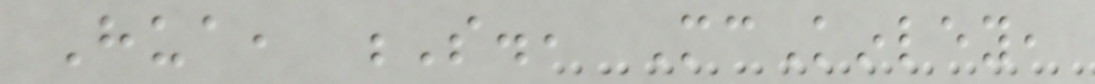Hua, S., McKinley,
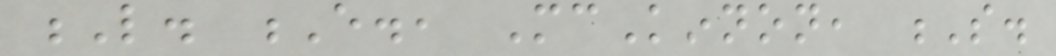L. E., McKinnon, S.
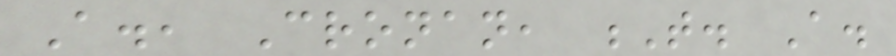A., Cronan, T. A.
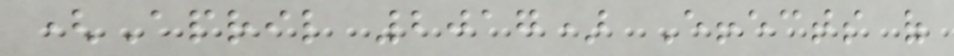(April 2017) Effects of
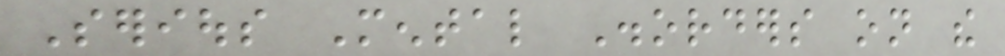Serious Mental Disorders on the
